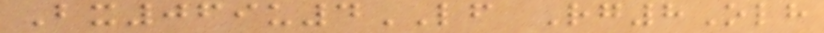Bx069u4LF Rg8Olh
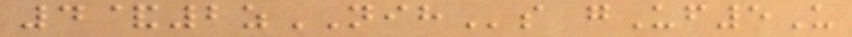4&2zNIHs gUf5U
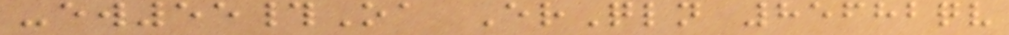-ew55#Oa ErQln 85682qv
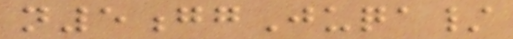n5ggJuqa/
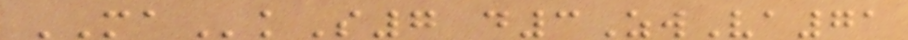MAkS7 d3ZwVa71
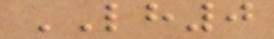LH0
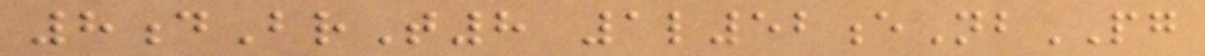8dBrT8 1l52eNbPG
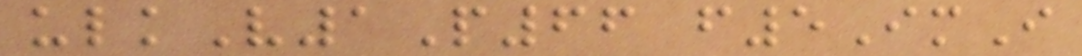ulkV1P66 f5ImI
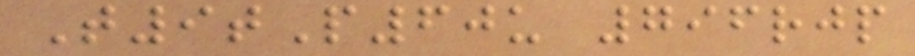T9tP60u 796rjp
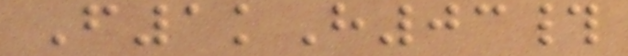F1kH03#
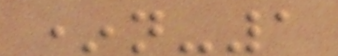*n-1
